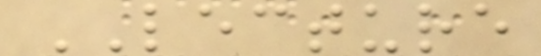LECTURE
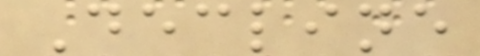Decline
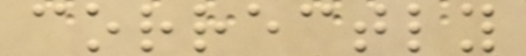correctly
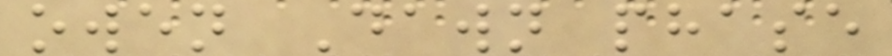owen Dawn phase
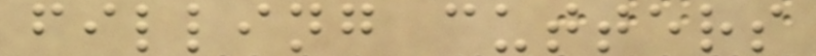filling cutters
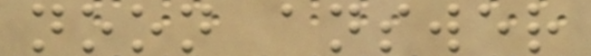noon answer
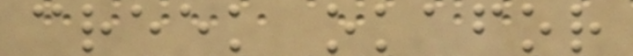creek okafor
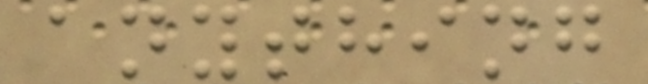anything
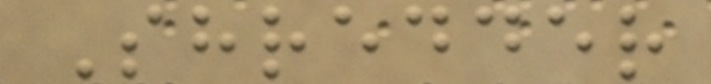Shredder
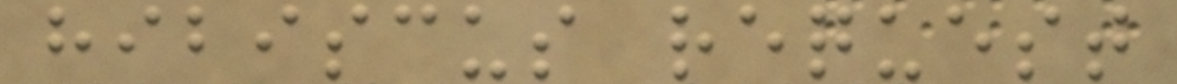hibiscus request
